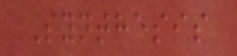Synthesis
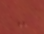-
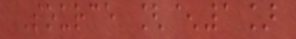Source [^1]
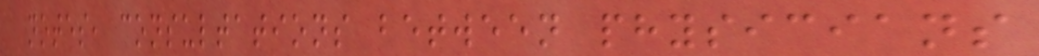notes, consultations between physicians
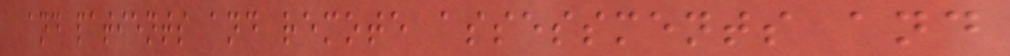and patients and remote assessments and
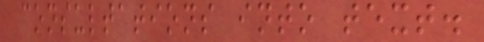consultations into text.
